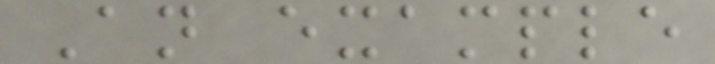An example
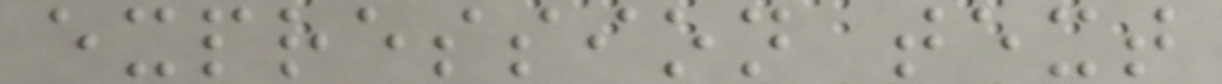expression text
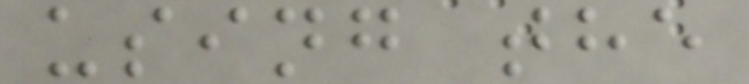using the
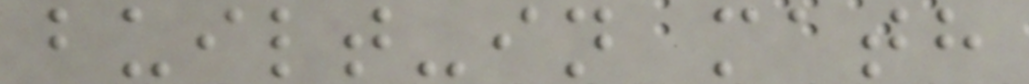built-in math
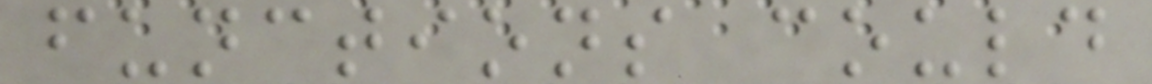functions could
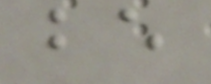be
